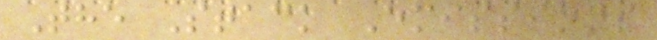The Stack Emissions
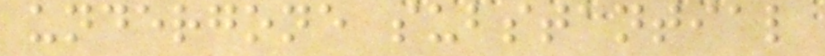undergone substantial
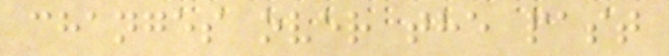changes over the past
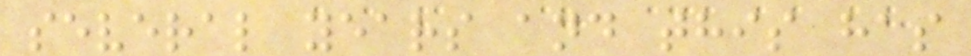several years and this has
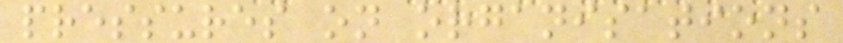pressures on organisations
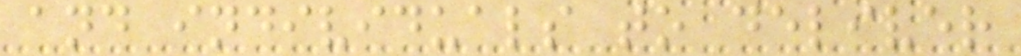and individuals to deliver
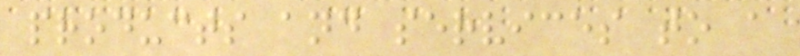products and services to a
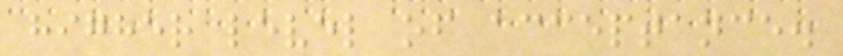higher level of acceptance.
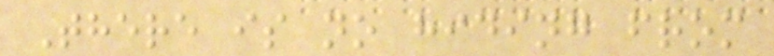There is no hiding from
